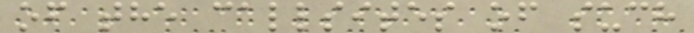of the callsites of such
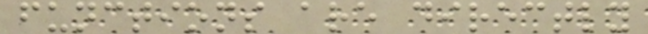functions are directly
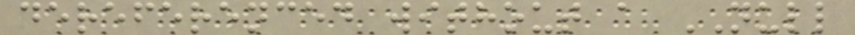dereferenced without a NULL
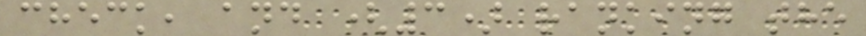check, and (3) ranking the
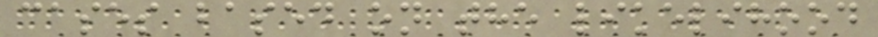cases based on the likelihood
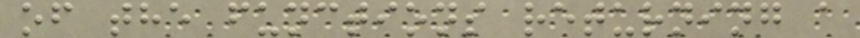of the functions returning a
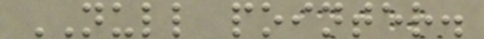NULL pointer.
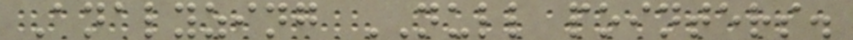Analyzing NULL pointers.
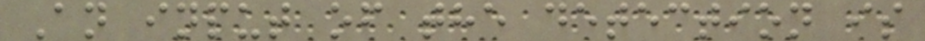An input of the detection is
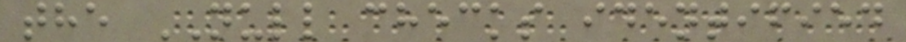the NULL checks identified
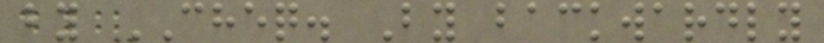by CHEQ. By backwardly
